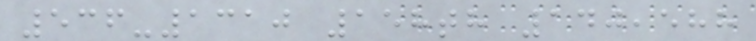536-1310 158th 140,588
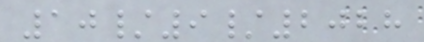10/9/2028
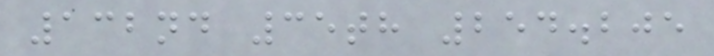132nd 35th 254.205
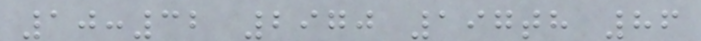10:32 2970 197th 86
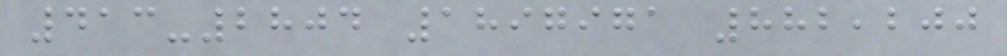413-2804 1897971 882,200
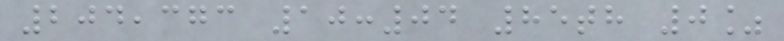204,373 10:04 85th 0%
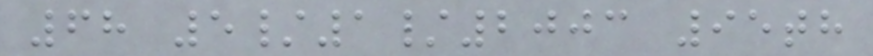68 5/1/2003 95th
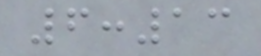6:13
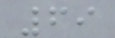69
